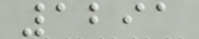1291
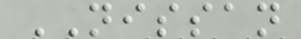NISSAN
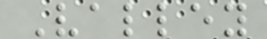Valley
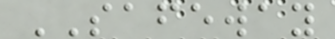SAFEWAY
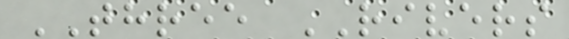THREE RIVERS
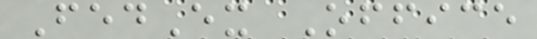FedEx Office
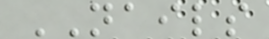NAILS
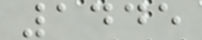1445
